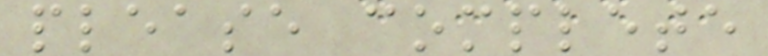please complete
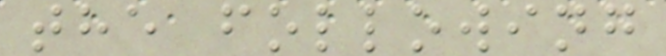the following
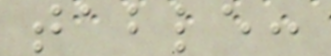table:
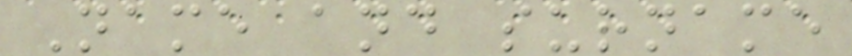Name and surname
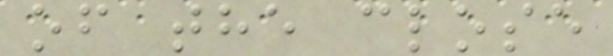of the close
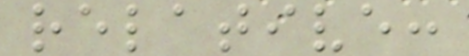relative:
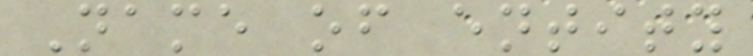Name of entity
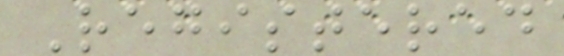Registered
